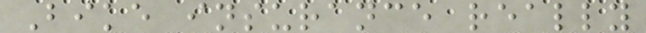Bike insurance really
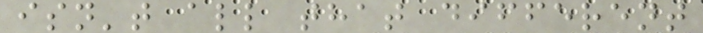isn't all that different
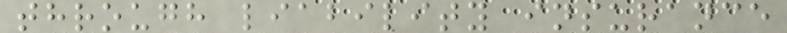through liability insurance
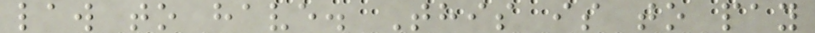law to have. This is to pay
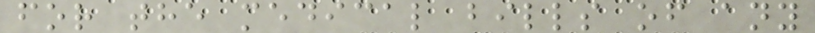for the medical bills of any
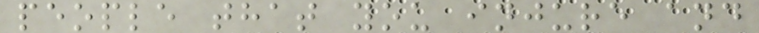people that you injure and
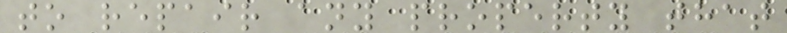to repair any property that
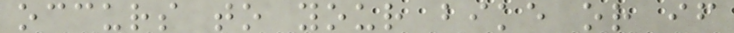occurs to your bike or if
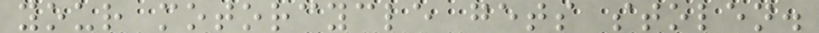your motorcycle gets stolen.
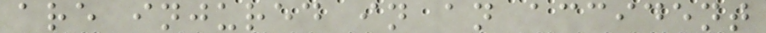are injured in an accident
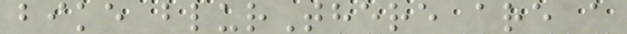bike blurThere are a
